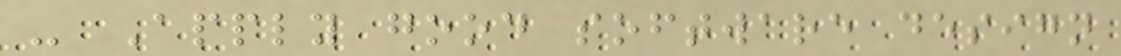- Apply good software design
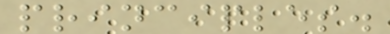principles.
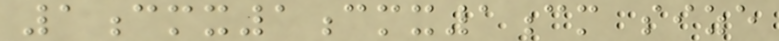1cmx1cmx1cm size
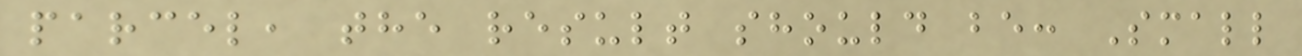parcel, the result should be: Small
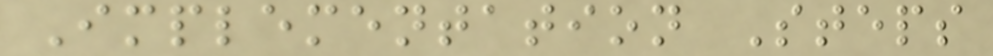Implementation Steps
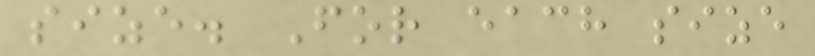size. For each size
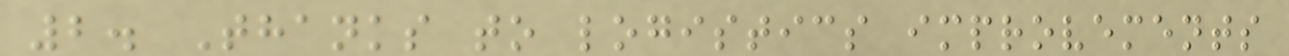2. Thanks to logistics improvements
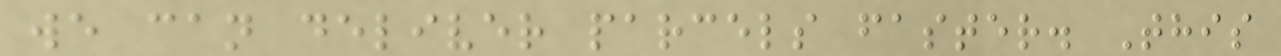we can deliver parcels faster. This
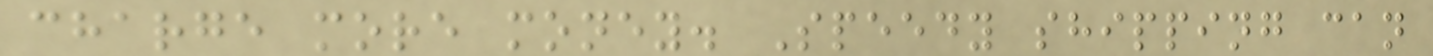charge more money. Speedy shipping can
